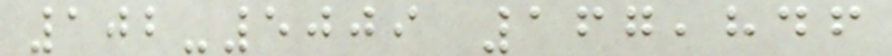102-5009 167,846
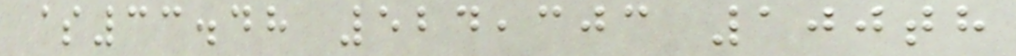$33.48 524,303 100th
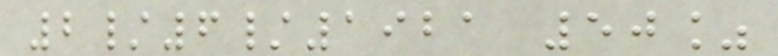2/6/1921 50%
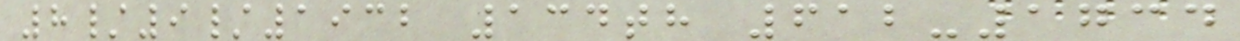8/9/1932 134th 612-1734
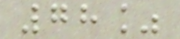78%
